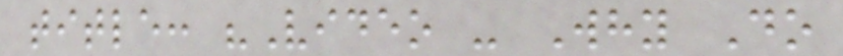title: "Video - Why Do
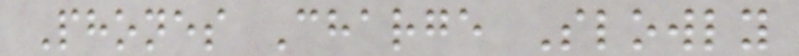Phones Charge Slowly
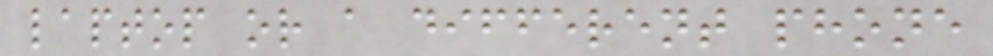laptop or a different phone
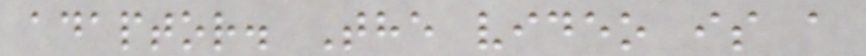adaptor. The video is a
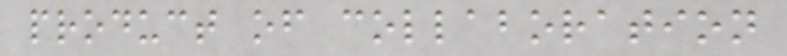product of collaboration
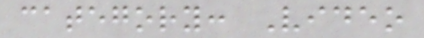category: Video
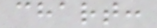chart:
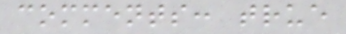comments: true
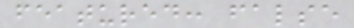featured: false
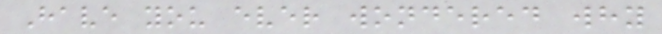Have you ever wondered why
